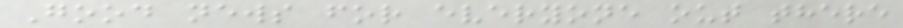Good news for everyone out there
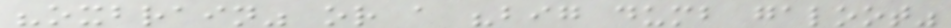"oxbrain" or a "big dumb galoot"
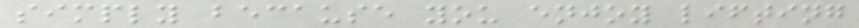simply because you enjoy lifting
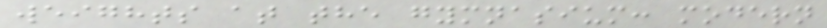weights at the gymnasium: modern
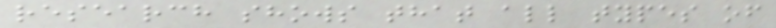research shows that all types of
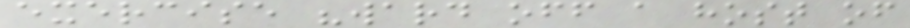exercise "ward off a host of
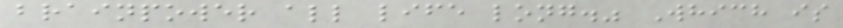brainpower all life long." Which is
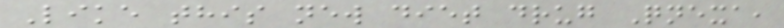Like this new diet drug Qnexa,
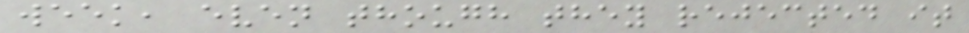week, even though they rejected it
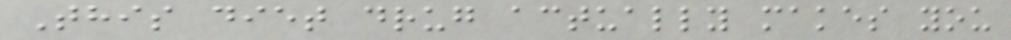This diet drug actually makes you
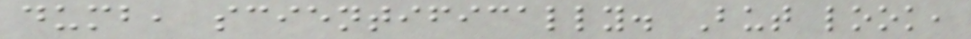dumb, scientifically. But look,
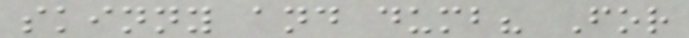skinny and dumb? For
